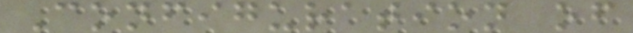Configuration of
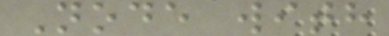Node with
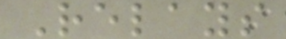Relays
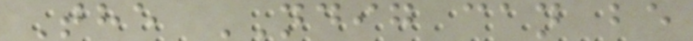The NDIG can be
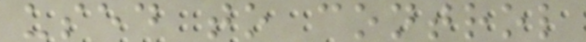used to control
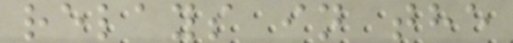relays in the
